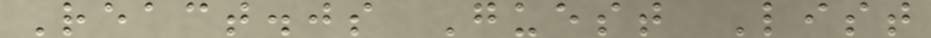React.js Guest List
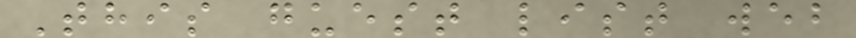This guest list web
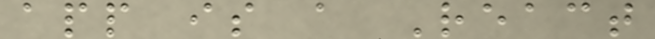app is a React
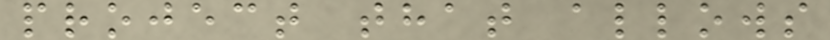project that allows
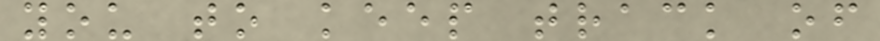you to keep track of
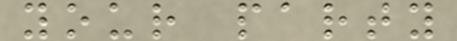your party
